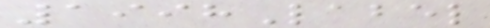1998Label
